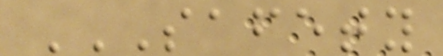SAFETY
